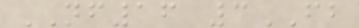NF16 3FB
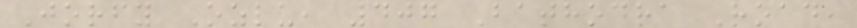Jorfy Ozlu, 407 Bathodra Road,
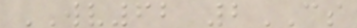WV62 2CS
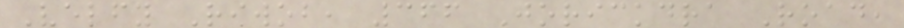Velfy Riwob, 366 Jorickdra Road,
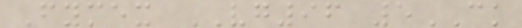Fymex VG96 5CK
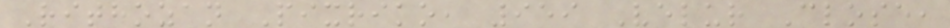Rithozan Pixriko, 959 Velur Close,
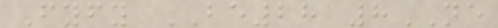Fyfy BE28 8NE
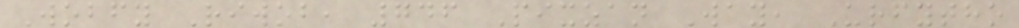Wobfy Riwob, 746 Pixzan Way, Urfytho
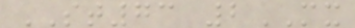ST73 2MX
